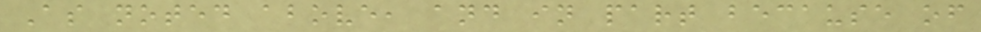As noted above, and in part because of
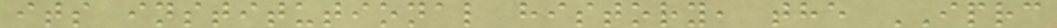its institutional history, the IPRC
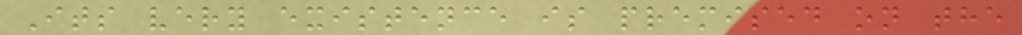Its very existence is premised on the
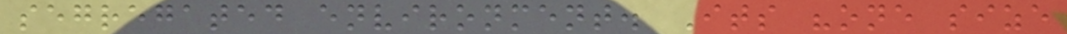segregated environment. Its "one size
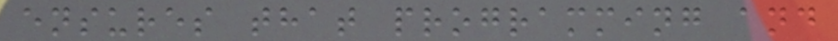ensures that programming and
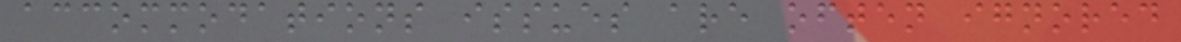accommodations issues are often ignored
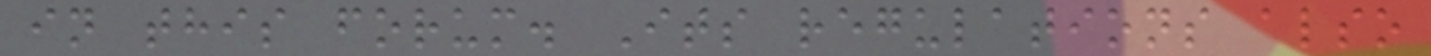in this forum. Its regulations also
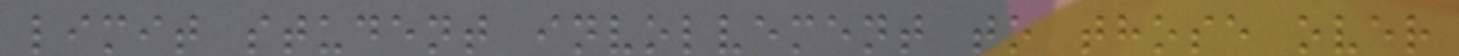limit student involvement to those over
